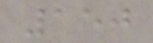150
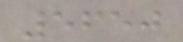5650
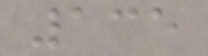135
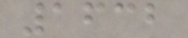1632
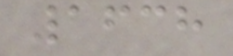1638
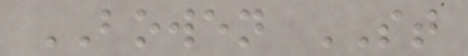BOWEN ST
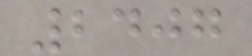2407
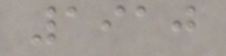1910
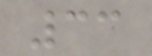33
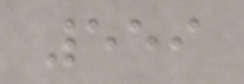559
